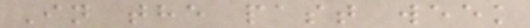In the past week
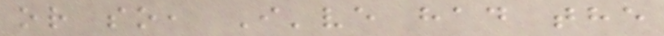or so, I've had the
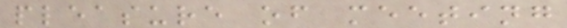pleasure of meeting
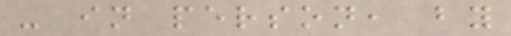- in person, by
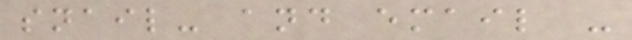snail- and email -
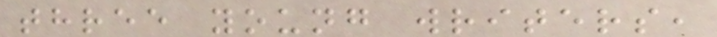three young writers,
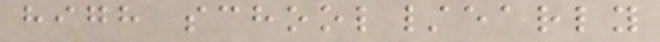high school/early
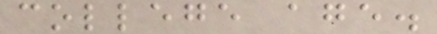college age.
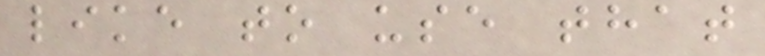like to use that
